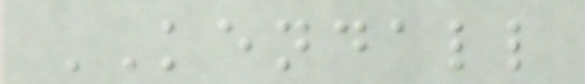KENDALL
